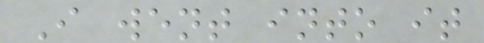I went into it
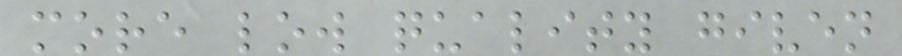more low quality given
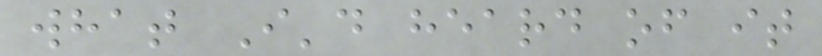what I'd heard of it
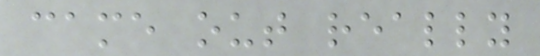came out really
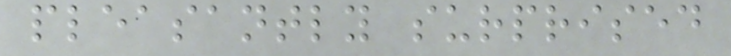pleasantly surprised
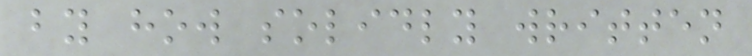by how solidly written
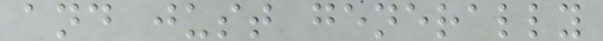and just generally
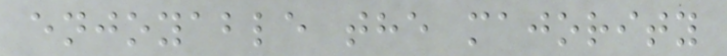enjoyable the majority
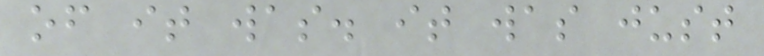of it was. it was just
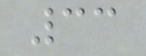33
